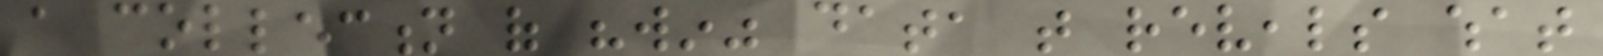a collection of "win" data that reveals what
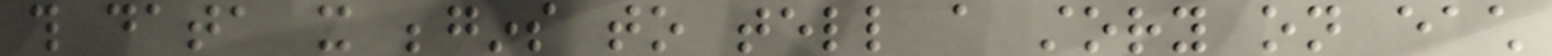this data it begins to tell a story on each
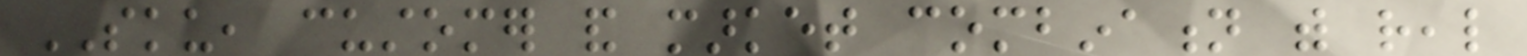SKU, customer and market combination with real
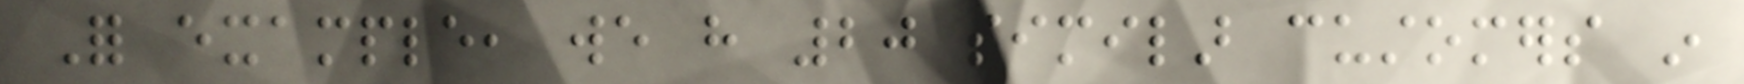For example, we have 20 similar customers in
